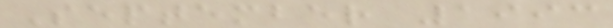September 1993
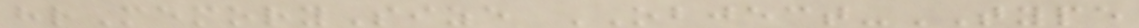hrMemorySize OBJECT-TYPE
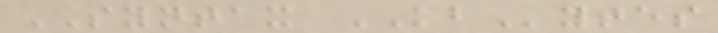SYNTAX KBytes
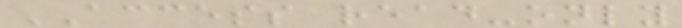ACCESS read-only
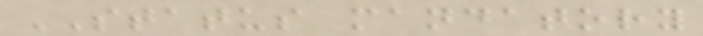STATUS mandatory
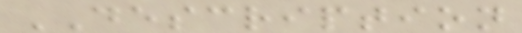DESCRIPTION
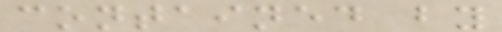contained by
